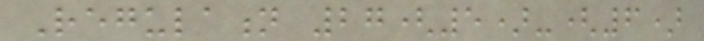Regulation 27(5)-(6)
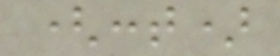(cont)
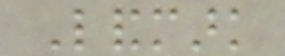Landmark
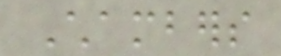Chambers
